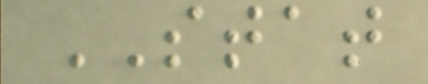STAT
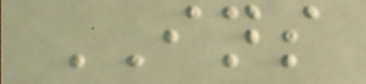INS
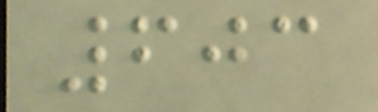603
